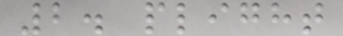2. plight
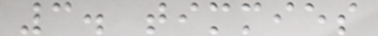3. timmies
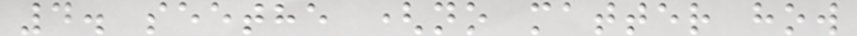4. seethe (no matter how
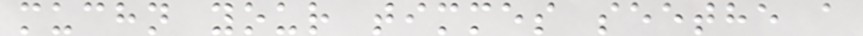muchn your timmes seethe a
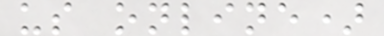us online)
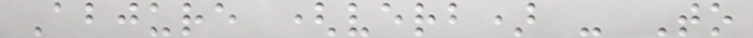Abjure (verb) - To
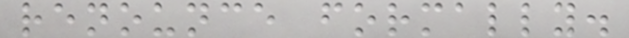renounce formally.
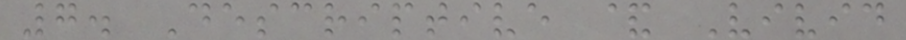7. Descriptive & Vivid
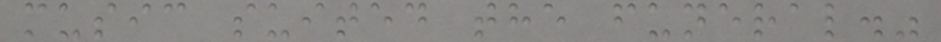music suited the funeral."
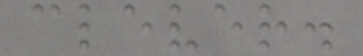clever.
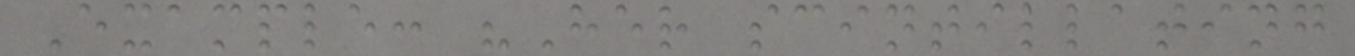Example: "Her scintillating
